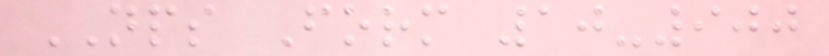NPS Form 10-900
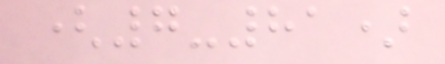(7-81)
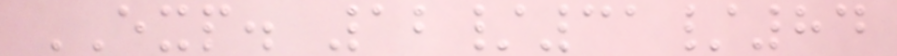EXP. 12/31/84
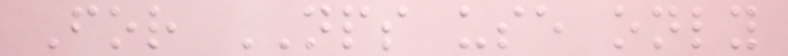For NPS use only
